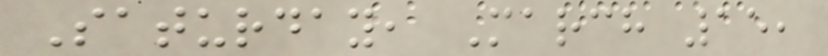Saturday, March 15,
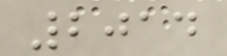2014
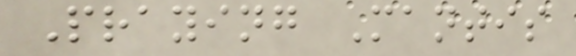Praying Mantis
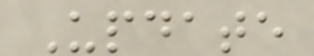Update
